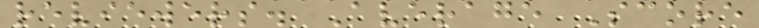reviewers. Average Score
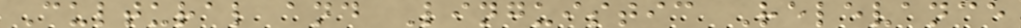Cultural and Linguistic Relevance
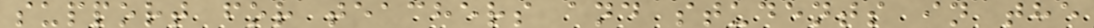support for teachers and students in the
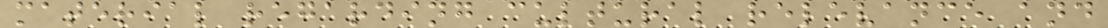material regarding cultural relevance and
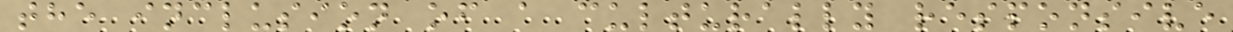the inclusion of a culturally responsive
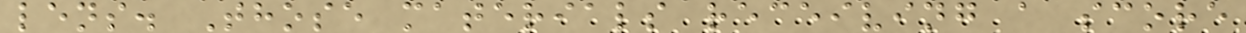lens. Those materials receiving a score
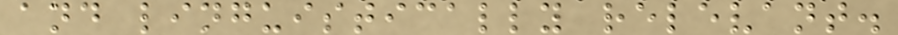and linguistically relevant.
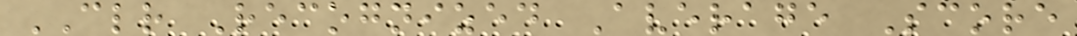CLR Recognized Average Score
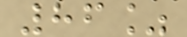86%
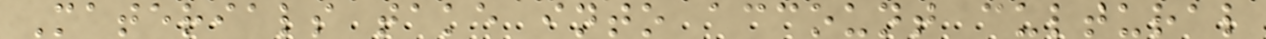Materials take into account cultural
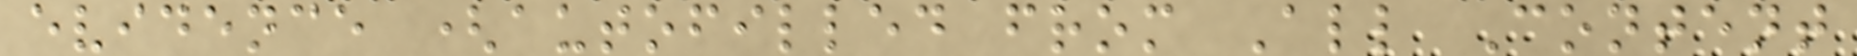evidence (autofilled from All Content
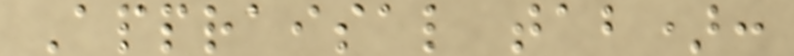Appraisal tab):
